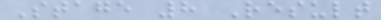Stage 8 Result
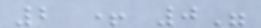2 + 0"
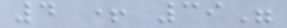4 + 39"
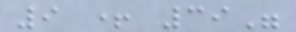9 + 39"
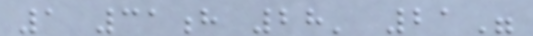1 31h 28' 21"
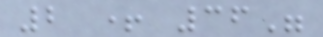2 + 36"
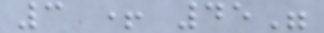3 + 45"
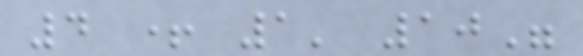4 + 1' 10"
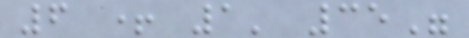6 + 1' 35"
